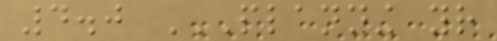4.0 PLANNING YOUR
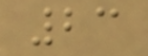23
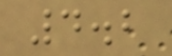4.2
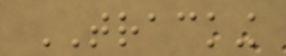TRACKING
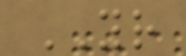YOUR
